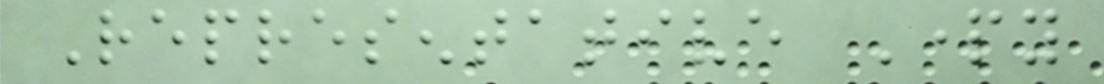Representative Party
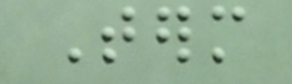Term
